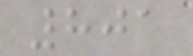801
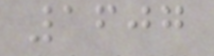1607
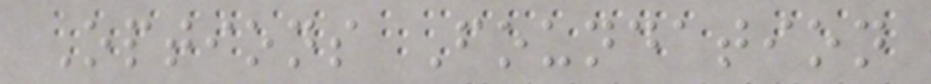Options Foundation
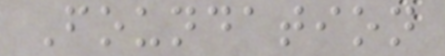Foundation
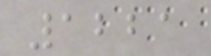1221
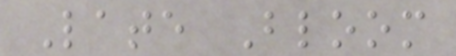Late Bloom
